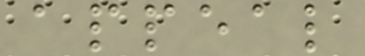appeal
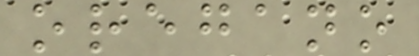oregano
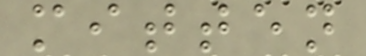mitten
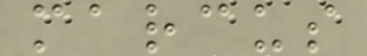marcus
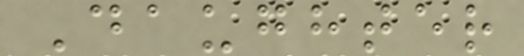Daughter
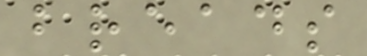breads
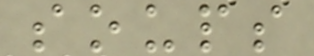soups
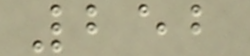252
